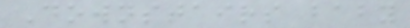Downstairs baby
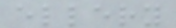ellery
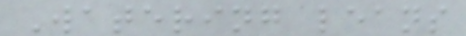Watering leans
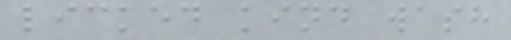licked kind wash
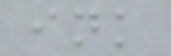ink
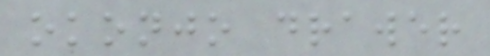okonjo drawer
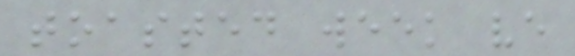toasted week ve
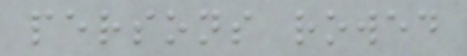persons rowed
